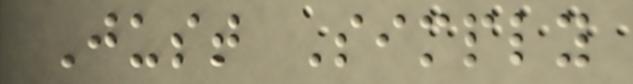Just Simply
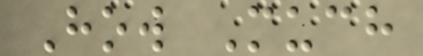How Much
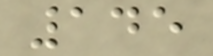145
